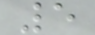5
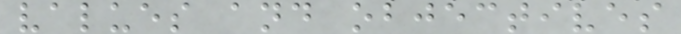values and objectives
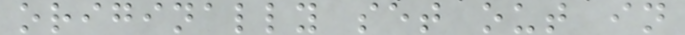originally set out in
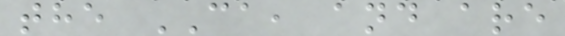the CA, and are
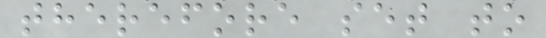therefore set to
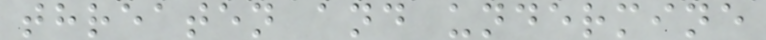threaten and undermine
